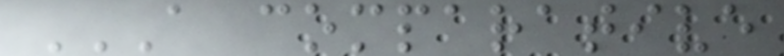A COMPARATIVE
